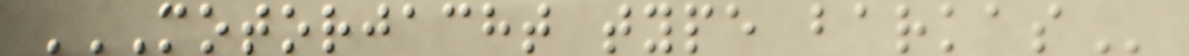MOTORJACHT TYPE BARKAS
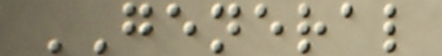GENERAL
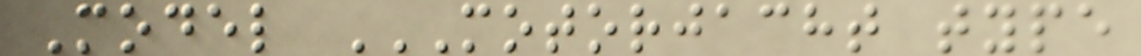Model MOTORJACHT TYPE
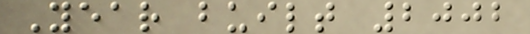Year built 2002
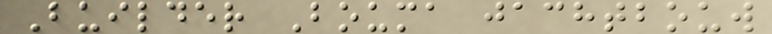Builder Bouma jachtbouw
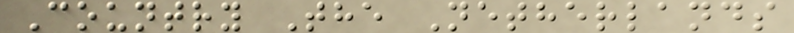Country The Netherlands
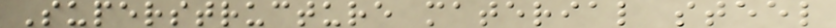Superstructure material steel
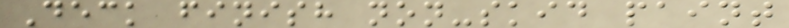Deck finish non-skid paint
